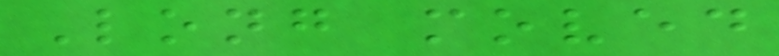Long moved
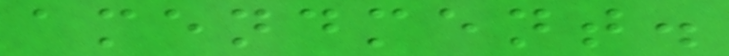amendment.
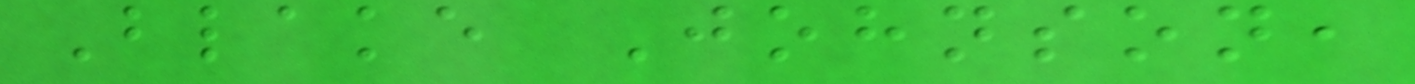Blake Johnson,
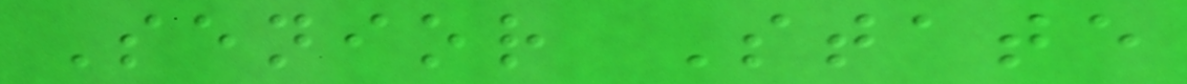Senior State
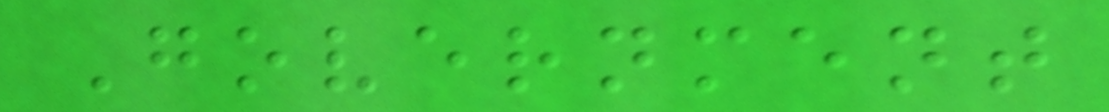Government
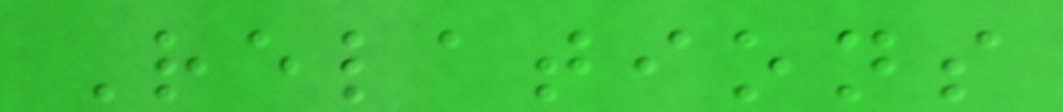Relations
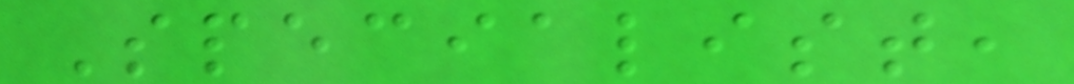Specialist,
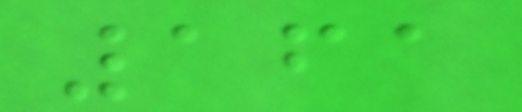161
